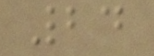24
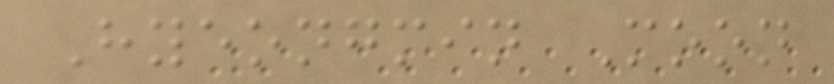Hyeongmin Moon
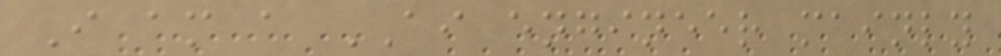I am a AI engineer mainly
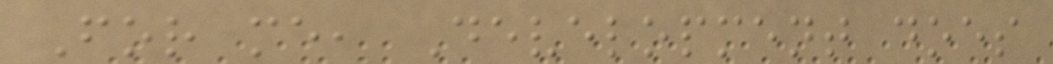For me, Development does
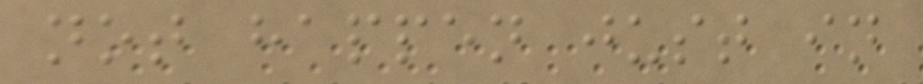not happen just in
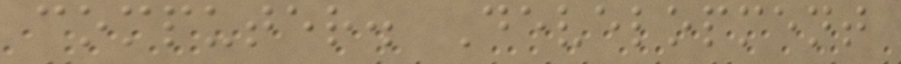computer. Development
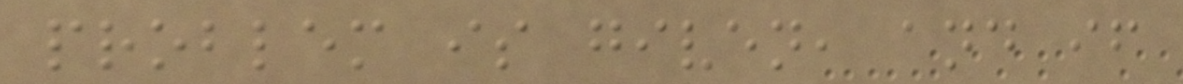problem is given, and if
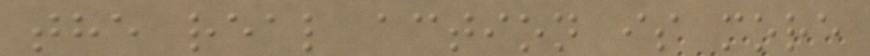the real action is more
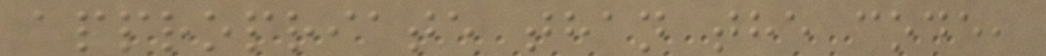appropriate than the code,
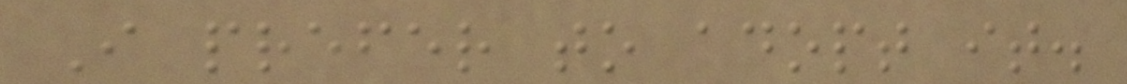I prefer to adopt it.
